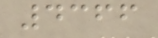4366
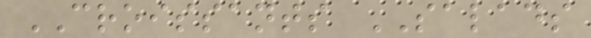CROISSANTS SALADS
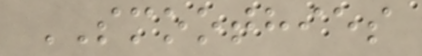SMOOTHIES
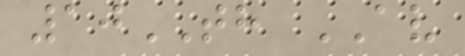10TH AV
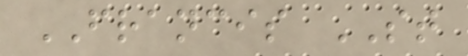FRANCIS ST
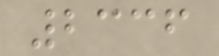2336
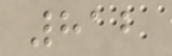812
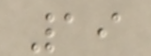19
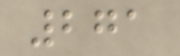271
